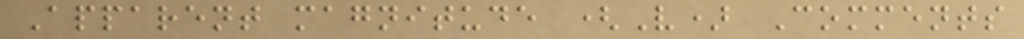Apparent magnitude (V) Comments
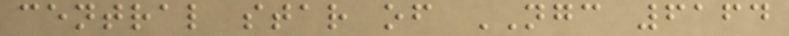central star of NGC 6164
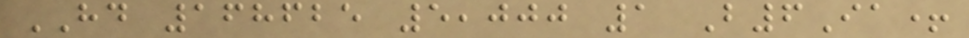HD 168625 5,000 1 B6Ia+
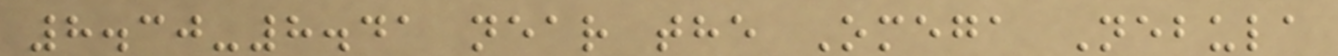8.30-8.41 near the Omega Nebula
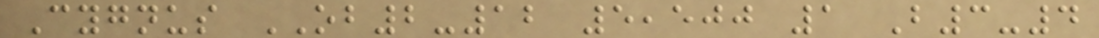Cygnus OB2-12 5,500 1 B3-4
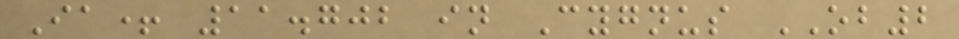Ia+ 11.702 in Cygnus OB2
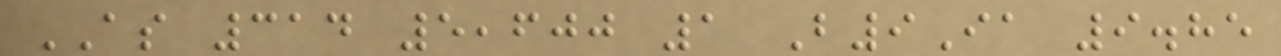AS 314 5,600 1 B9Ia 9.85
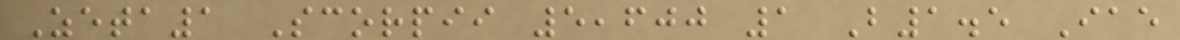Zeta1 Scorpii 5,600 1 B1.5 Iae
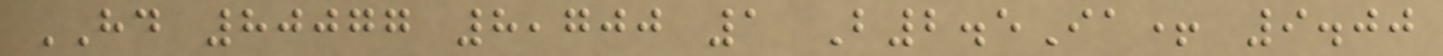HD 80077 8,700 1 B2.5Ia+ 9.00
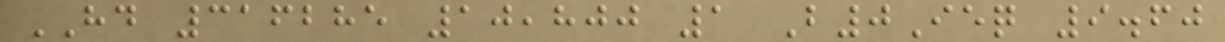HD 316285 10,800 1 B0Ieq 9.60
